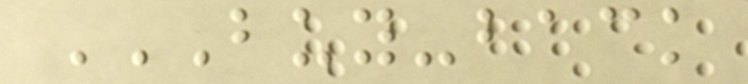BUY-BACK
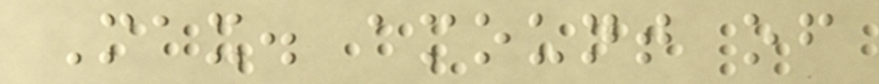Max. amount of
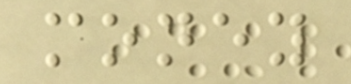money
